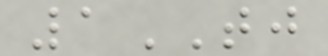1TJ
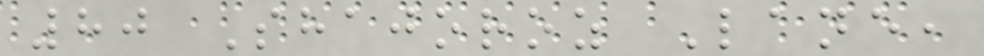80 Shajoroz Lane,
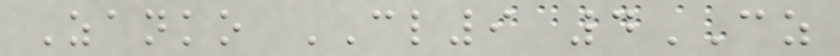Zanko CL9 4CZ
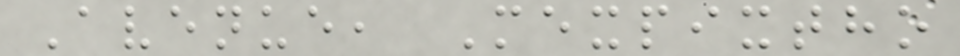Avenue, Mexpixtho
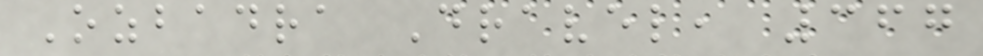Ozbadra Dravel, 367
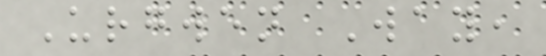Urgwen Way,
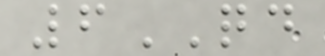6QD
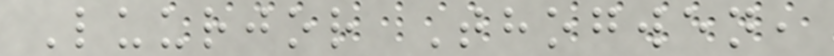Luurjor Thogwen,
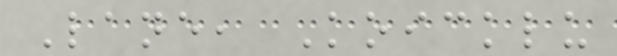Lane, Koicklu
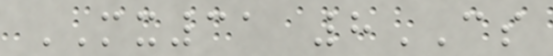MX31 8CS
